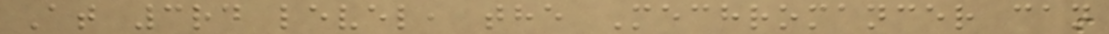At 3rd level, the Mechromancer can
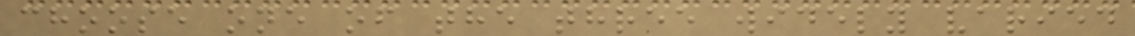choose one of the three widely varied
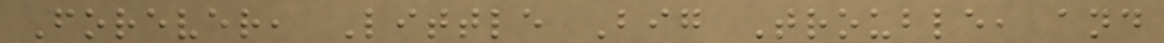Forever, Little Big Trouble, and
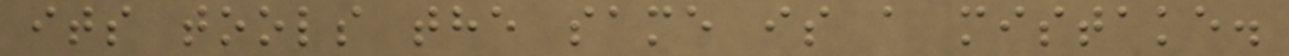its tools the same is a mistake.
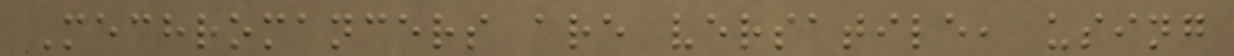Mechromancers are versatile, using
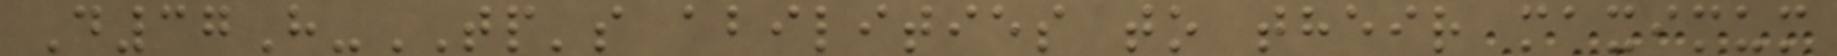D37H-TP's abilities to their maximum
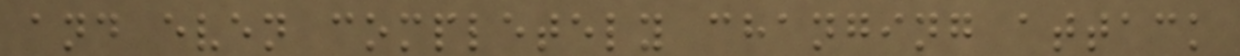and even completely changing attack
